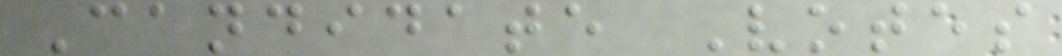Candidate Votes
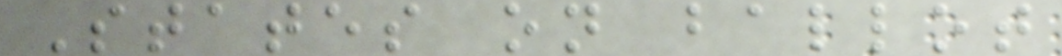States on ballot
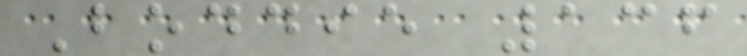Boddie 136
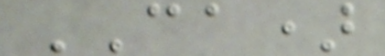CA)
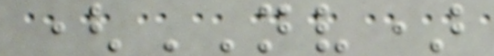(NV)
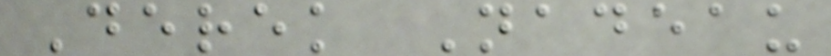Derek Nadeau
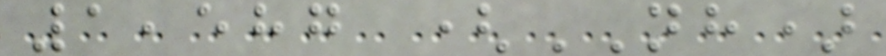1,587 (NH)
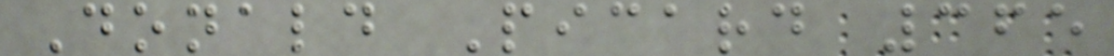Donald Picard 365
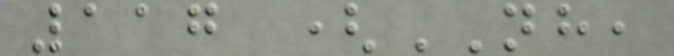117 (NH,
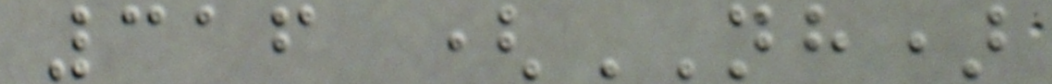316 (NH)
